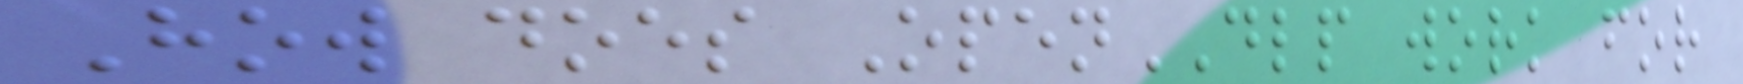How does OpenDLP work for
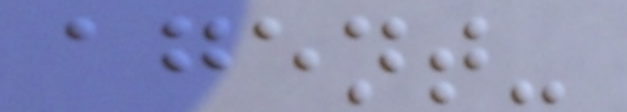agent-
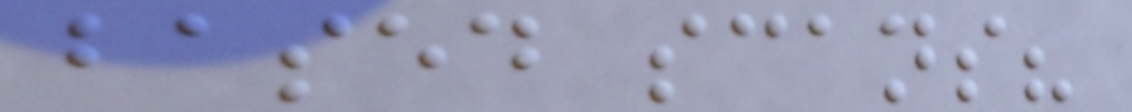based scans?
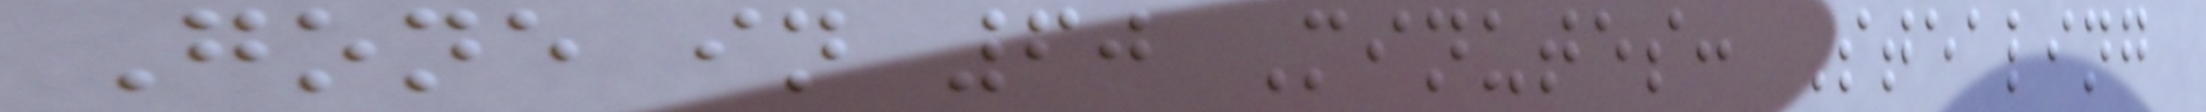Gone in 60 Minutes: Stealing
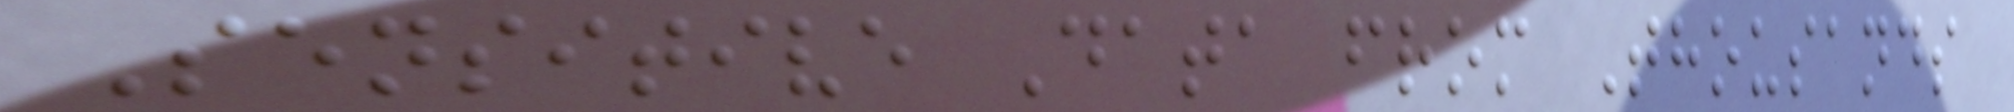Sensitive Data from Thousands
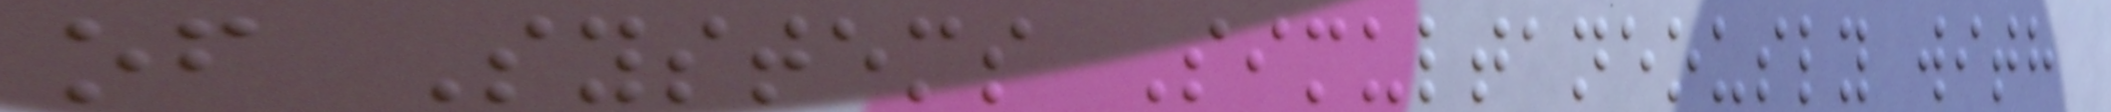of Systems Simultaneously with
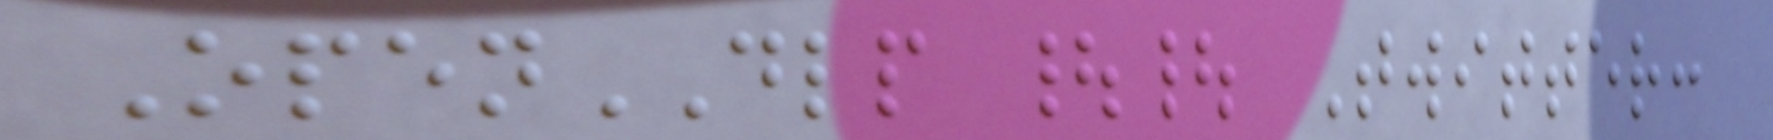OpenDLP || Twitter:
